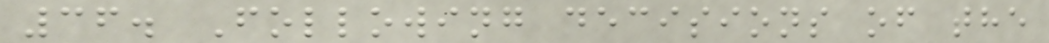36. Following decisions of the
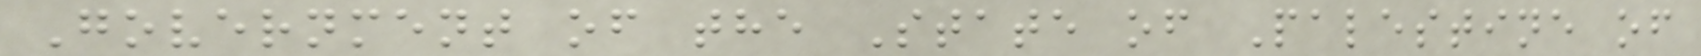Government of the State of Palestine of
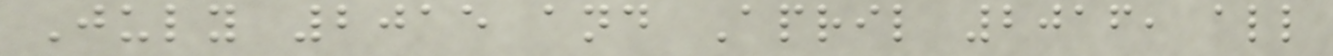July 2015 and April 2016, all
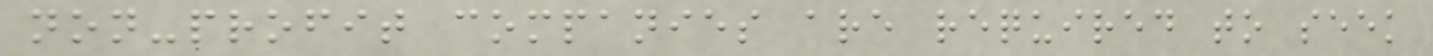non-profit companies are required to seek
